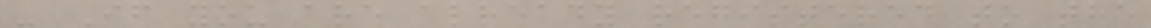- If you are already registered to the
